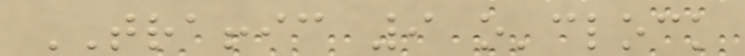TRAFFIC 9 o'clock
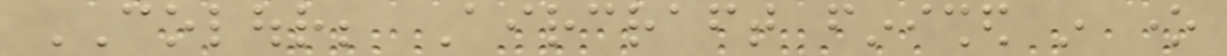COLOUR; Aircraft finished in one
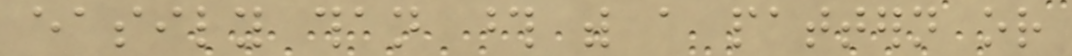easily than those with a pattern or
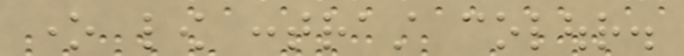one low contrast colour.
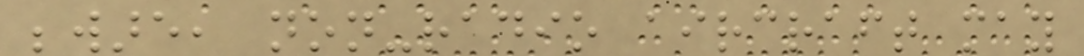beware, non-radio aircraft may
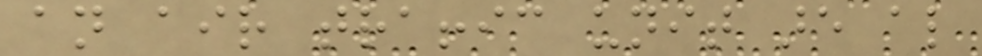an air traffic unit are also
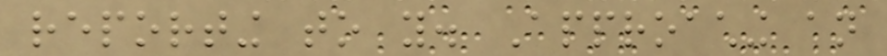reporting to you. Approaching an
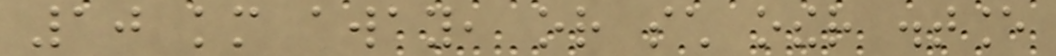10 km away, or such other distance
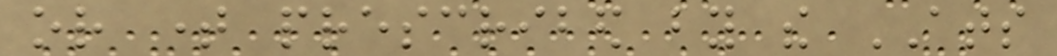or time prescribed by the ATS
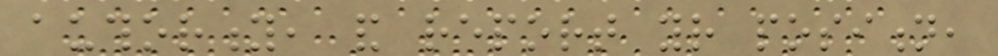authority, and report your position,
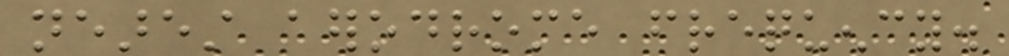nearest aerodrome frequency.
